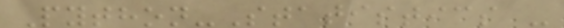Python-Statistics -
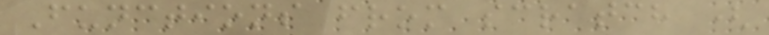Functions from scratch (
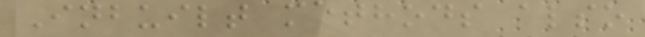Inbuilt methods also
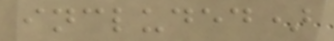included)
